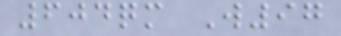604qm W97
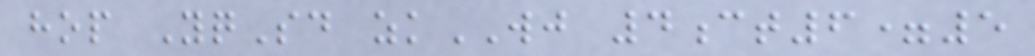hop YqSd zkWJ 4ct6=5
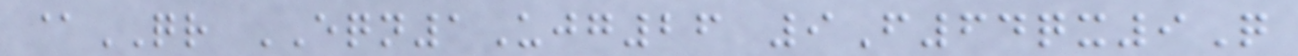@QR EQN1Ujg26 9F64qx9Q
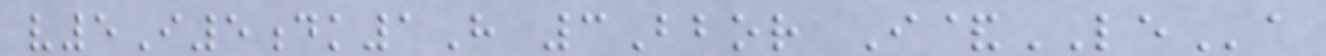v5I5dk1H 3Bbor I&LEa
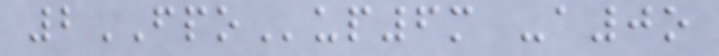2FPOup6m -a0o
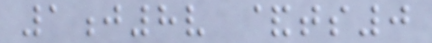1j8v &ts0
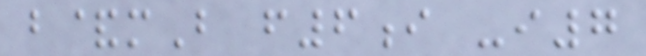b&mB f6i -i7
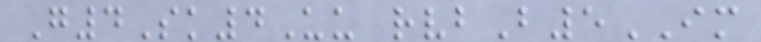G4Sk4Uu rvbB5IM
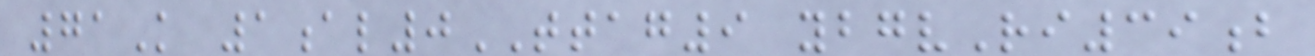71K 1al0TTAG9 ybgvRi39b
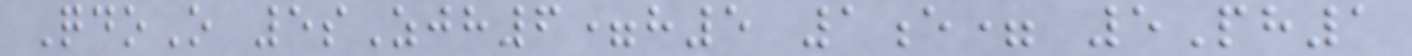QdoO 5sZjh6=h5 1e= 5Ph1
